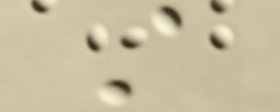A
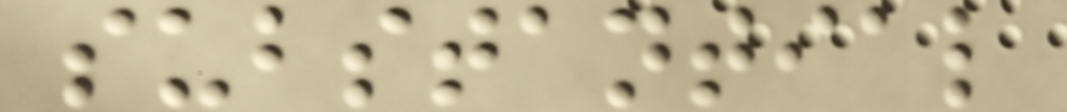substantial
